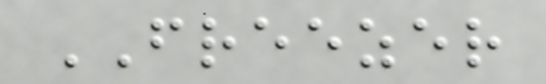FREEZER
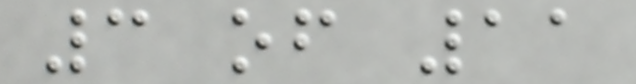3 of 11
